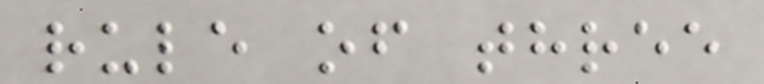rule of three
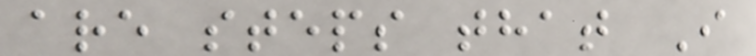are steps that I
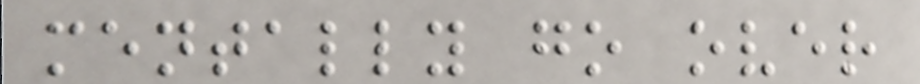mentally go over
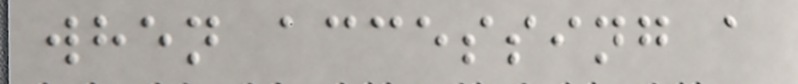when accessing a
